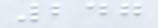247
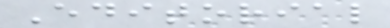Editorial
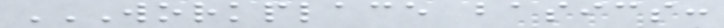WORKPLACE BASICS:
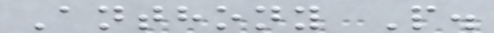Anthony P.
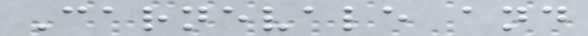Carnevale and
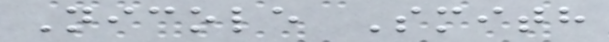Nicole Smith
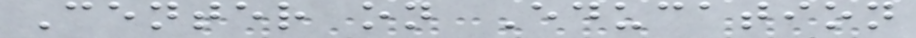Center on Education
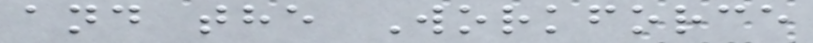and the Workforce
